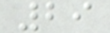29
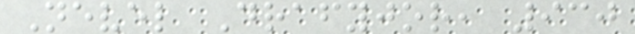Nevel Drafyjor, 930
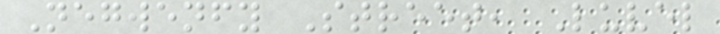Negwenfy Street, Luvel
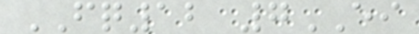FQ12 7EI
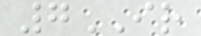7IR
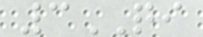3QI
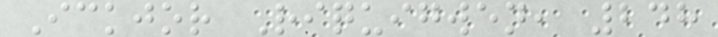Ickjor Riquigwen, 248
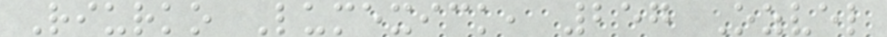Riurko Lumexick, 257 Ozvel
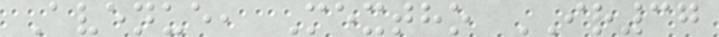Avenue, Mextho IR37
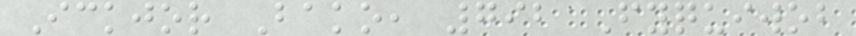Ickjor Bako, 792 Fyquiwob
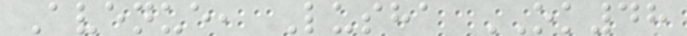Avenue, Lusha OK48
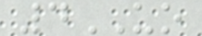4UO
